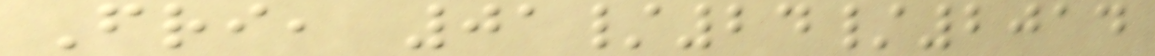Fri, 01/24/2014
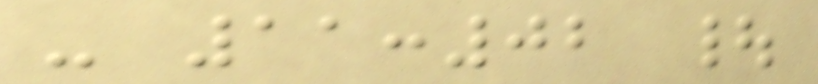- 11:02 |
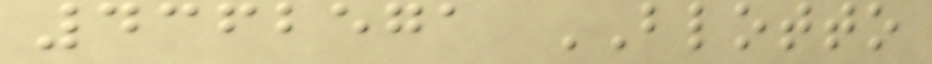4362571 BLOTTO
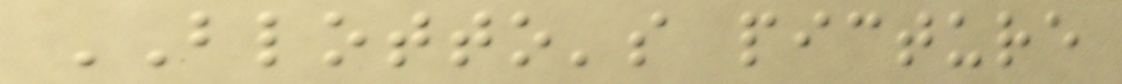BLOTTO's picture
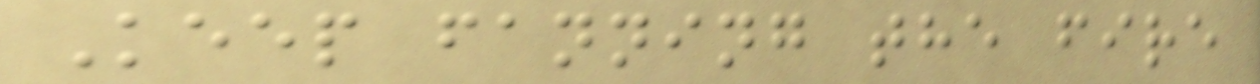Keep fanning the fire
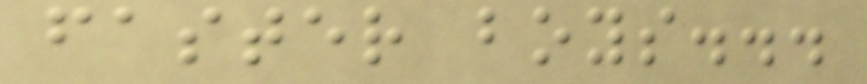faster boys...
